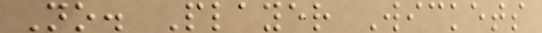No. Player Wickets
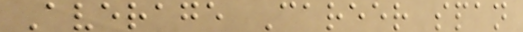Average Career span
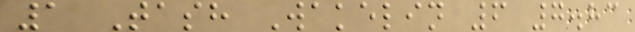1 Tash Wakelin 6 7.83
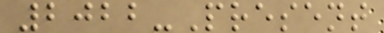2022-Present
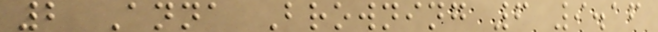2 Anna Browning 6 9.16
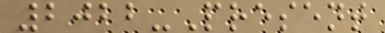2022-Present
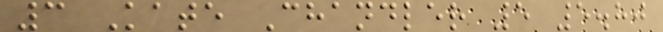3 Kate Chandler 5 5.80
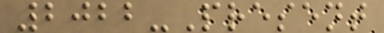2022-Present
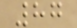87
